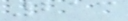213
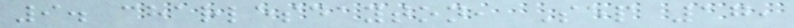9. charlesdayton, Sep 17,
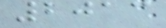2013
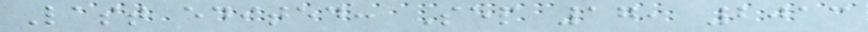Last edited: Sep 17, 2013
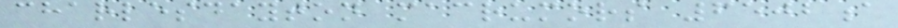charlesdayton macrumors 6502a
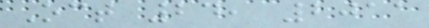Oct 24, 2011
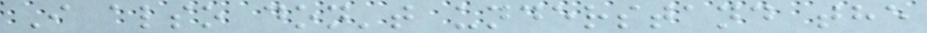I also don't understand the
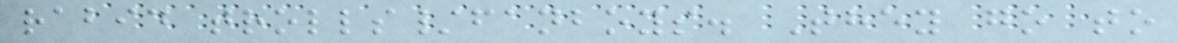rabid trolls/fanboys. They go to
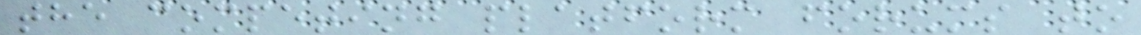the competing platform forums to
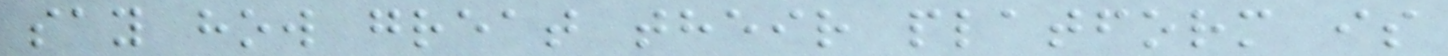say how great their platform is
